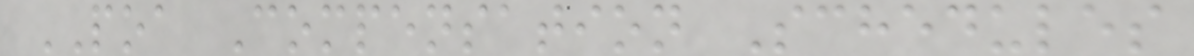POA Compensation Schedules
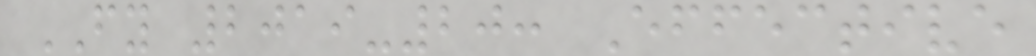FY 2019-20: Effective
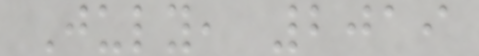July, 2019
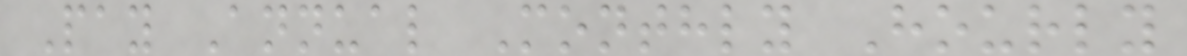Pay Annual Monthly Hourly
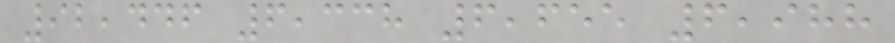92,446 6,338 6,655 6,988
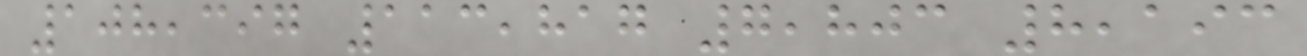108,397 113,817 7,803 8,193
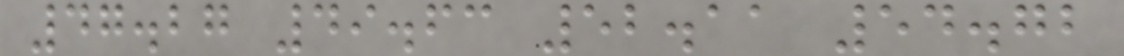47.27 49.63 52.11 54.72
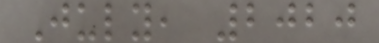July, 2020
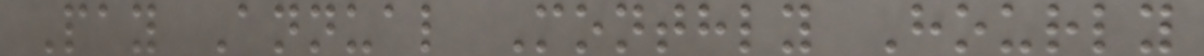Pay Annual Monthly Hourly
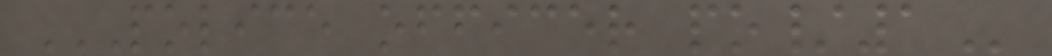POLICE OFFICER PO/1
